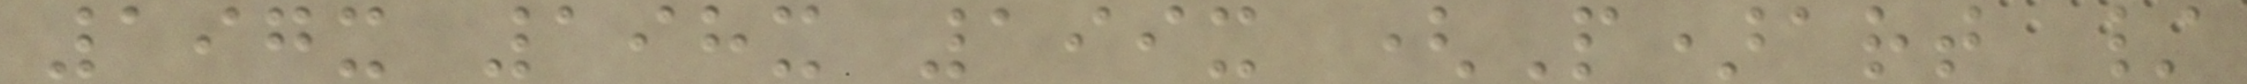197x 198x 199x (P)art /
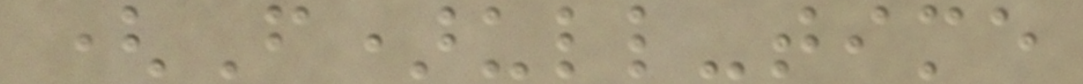(F)ull-time
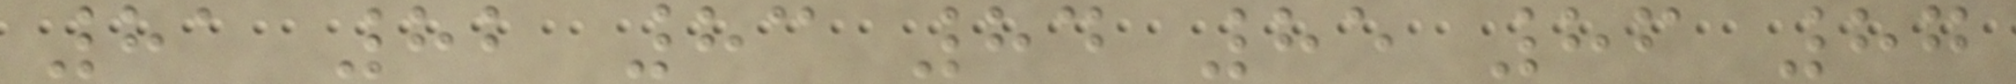81 82 83 84 85 86 87
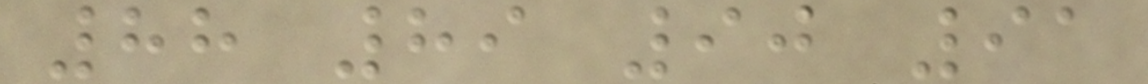88 89 90 91
